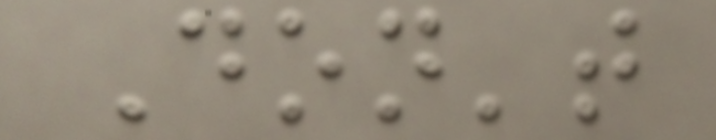Don't
